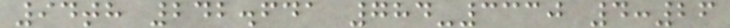94th 242.641 784-3330 4:26
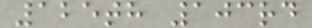125th 103rd
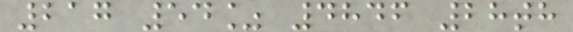217 54% 4846 28th
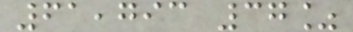61,793 37%
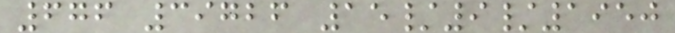676 39726 15/9/1950
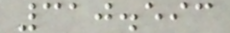310.593
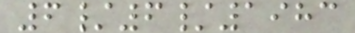6/6/1983
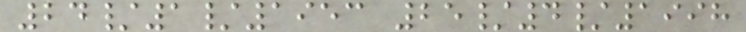24/1/1953 25/4/1998
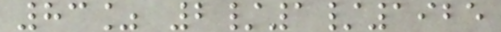83% 2/1/1925
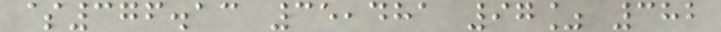$376.13 35,481 97% 382
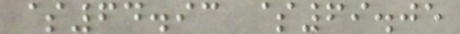$64.93 $69.05
